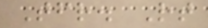Tfr. Rt
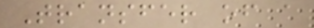Transfer of a
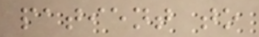patient to
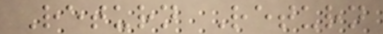Return Return
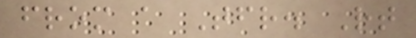from a Tfr. Rt
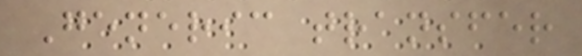Generic transfer
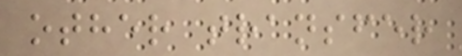other transfer
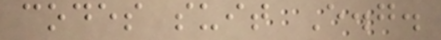codes suit E.g.
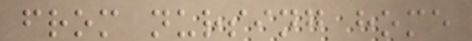from nursing home
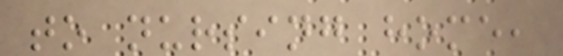to nursing home,
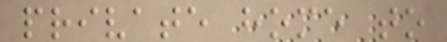private home to
